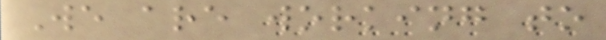We are working to
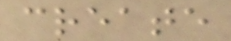create
